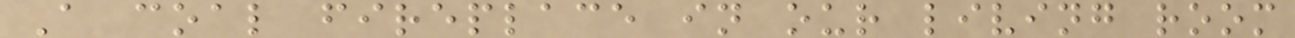A coal fireplace in our living room
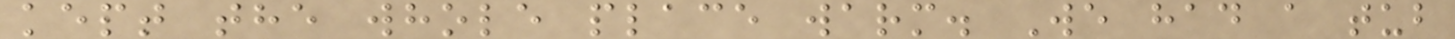kept the whole place warm. We had a tub
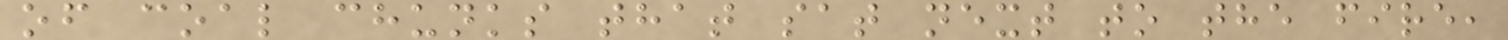of coal chunks that sat next to the fire,
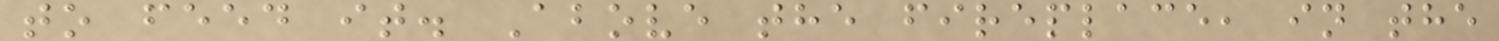to feed it. Above the fireplace, in the
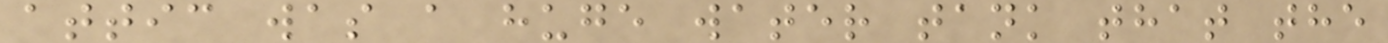attic was a huge water tank that the
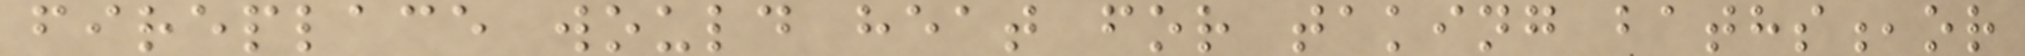fireplace would heat for taking baths,or
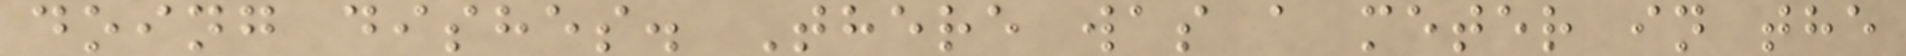doing dishes. There was a meter in the
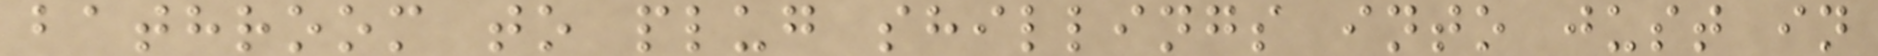bathroom to plug shillings into just in
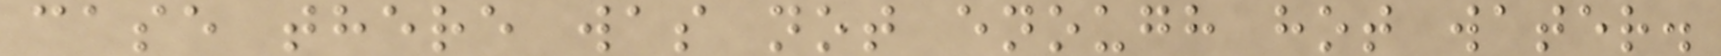case there was not enough hot water.
